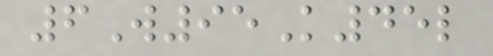6W95K45l
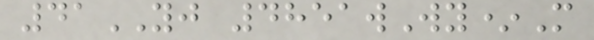41YJ 4851wWy*M
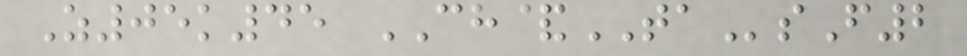Z05k45 CH&TAsF2
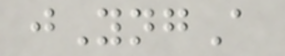jYngA
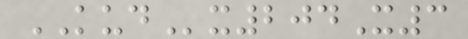KUDx204X3
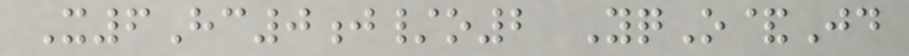X6Hc0j/o2 YqO&Jd
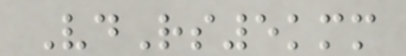VdRs5kmm
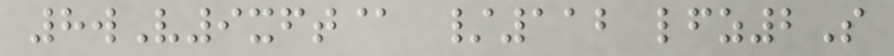8wV9xft@ /112 lfz2S
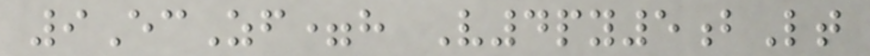9EcZf=h V4py5bLt
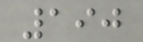190
